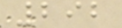292
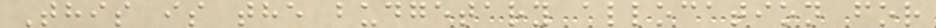This is the budgetary allocation for
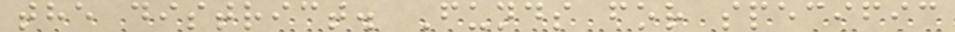the district. Funds for specific
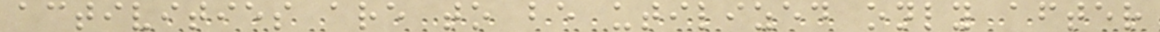activities are to be utilized only after
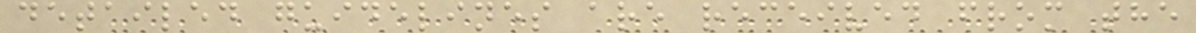detailed guidelines are received from the
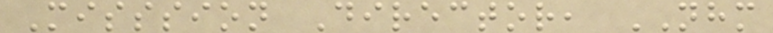Misssion Director, NHM
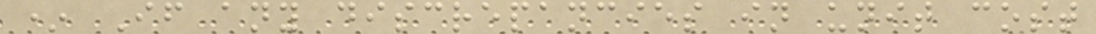* If any discrepancies in unit cost
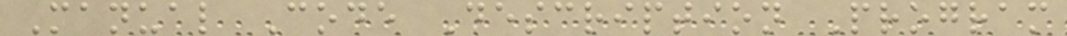Manual Code Description Program
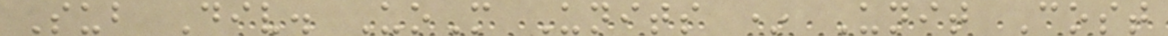Sub Div. UoM Units * Unit Cost
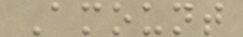Amount
